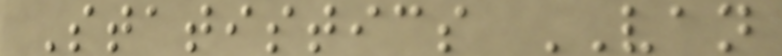Statistics VAN
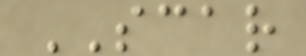SCAR
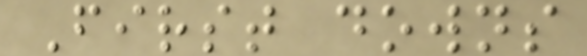First downs
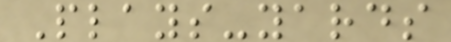Plays-yards
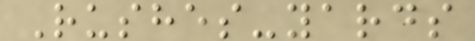Rushes-yards
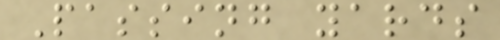Passing yards
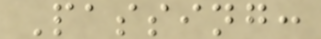Passing:
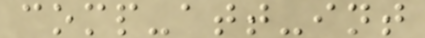comp-att-int
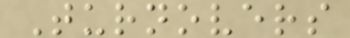Turnovers
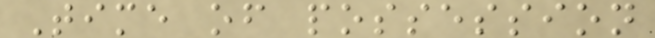Time of possession
